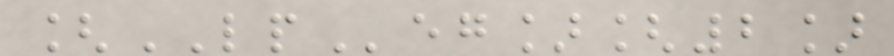[LPeg][2]
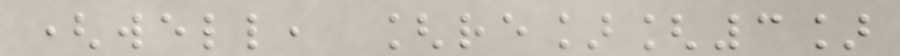(well, [re][3]
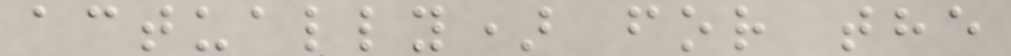actually) for the
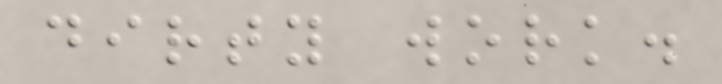dirty work.
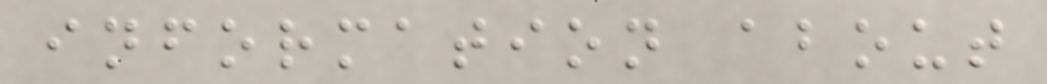information about
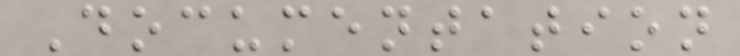Documentation
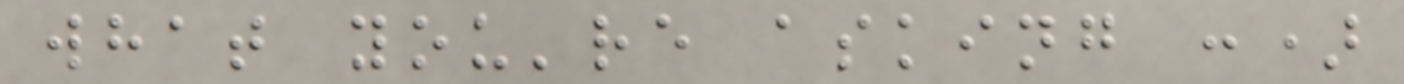what you're asking :)
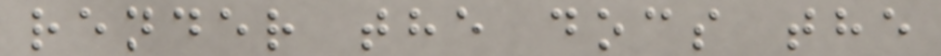render the docs the
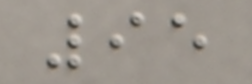95
